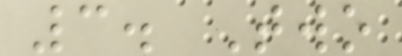3. Two
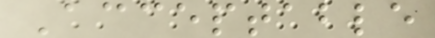Acceptable
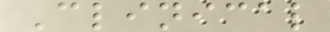Clinical
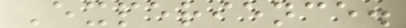Experience.
